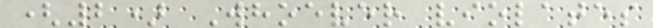(2) Whoever violates
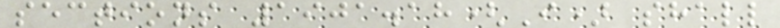sections 1901.18(I) shall
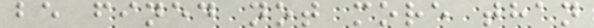be fined not more than
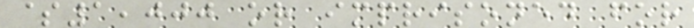$1,000 or imprisoned for
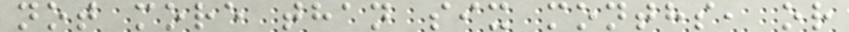not more than six months, or
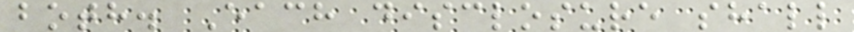both. Each disclosure shall
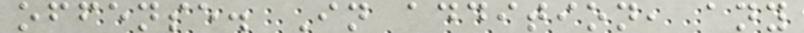offense. In addition, any
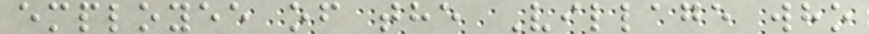employee of the Village who
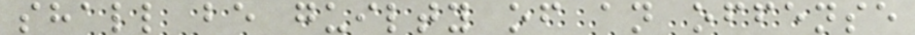shall be guilty of an offense
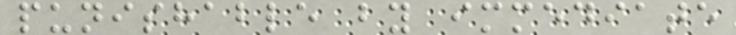punishable by immediate
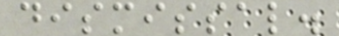dismissal.
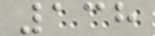138
